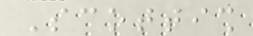Scottish
